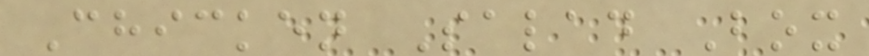Chicken Salad Box
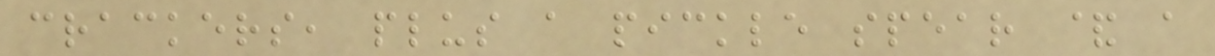crackers, plus a pickle spear & a
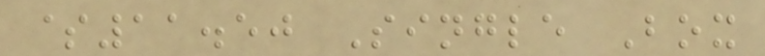$11.50 Single Box
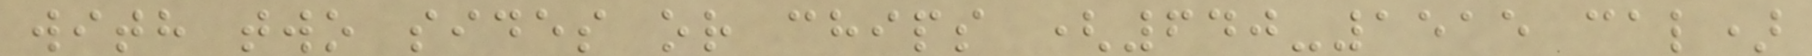with two sides or chips (640-1515 cal)
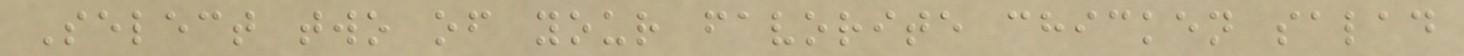Select two of your favorite chicken salad
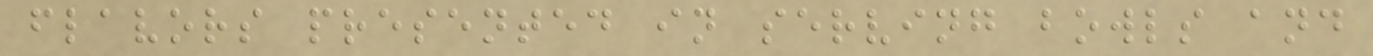flavors presented in serving bowls and
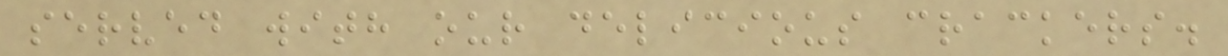served with our delicious crackers.
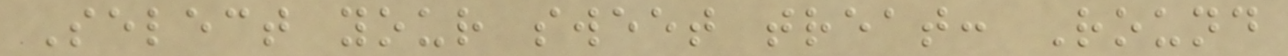Select your sweet treat: Round
